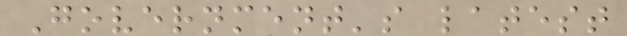Government's latest
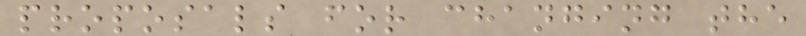proposals for changing the
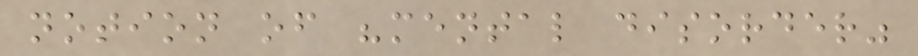notion of "mental disorder"
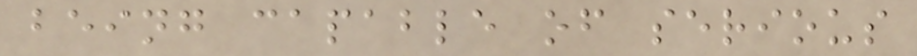being capable of serious
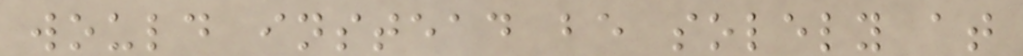would instead be solely at
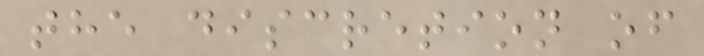the discretion of
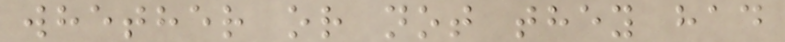whether or not they had
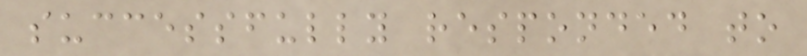successfully responded to
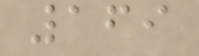169
